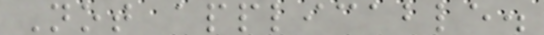Not applicable.
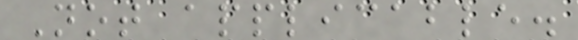Not applicable.
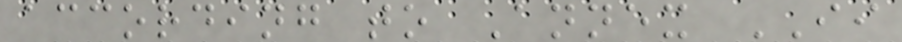according to Annex II
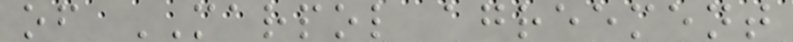of MARPOL agreement
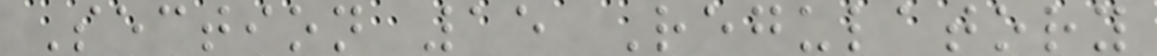Section 15 Regulatory
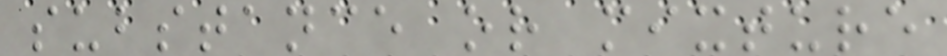substance or mixture
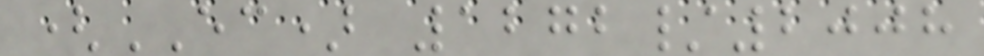(EC) 1272/2008
